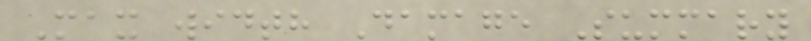Max width Damage Summary
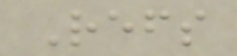Refs
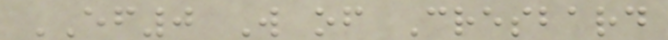EF0 W of Cresbard
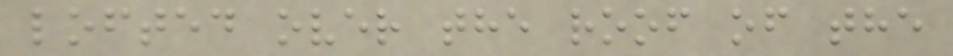lofted over the roof of the
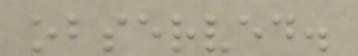observed.
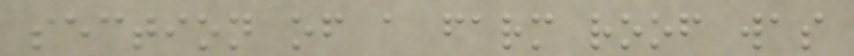section of a farm roof was
